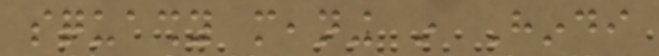squashy meaning in Hindi
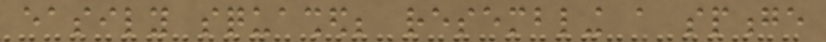easily squashed; resembling a sponge
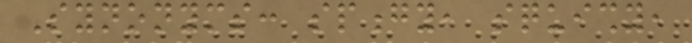Synonyms: spongy, squishy,
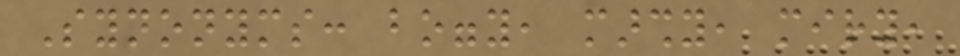Synonyms: boggy, marshy, miry,
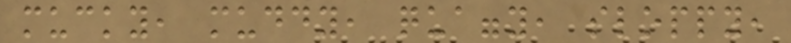mucky, muddy, quaggy, sloppy,
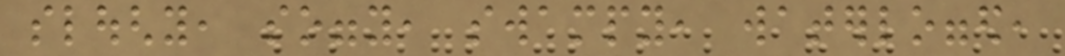sloughy, soggy, swampy, waterlogged,
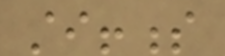stiffness
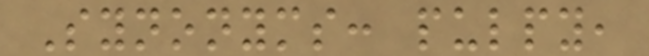Synonyms: pulpy,
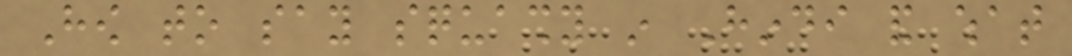How to say squashy in Hindi and what
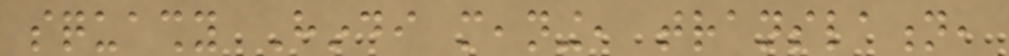squashy Hindi meaning, translation,
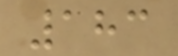183
